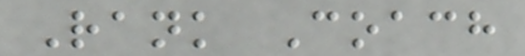Rank Coach
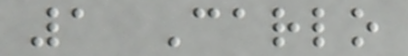1 Carlo
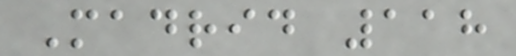Madrid 118
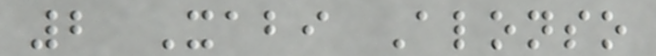2 Xabi Alonso
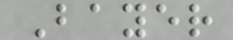Bayer
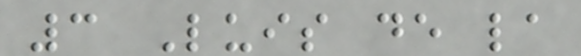3 Luis de la
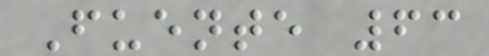Fuente 63
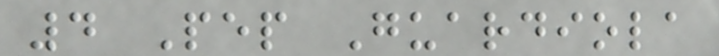4 Pep Guardiola
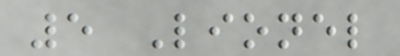5 Lionel
